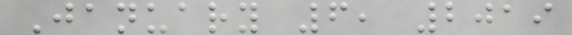January 6, 2019
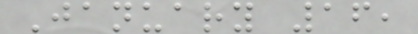January 16,
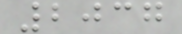2037
